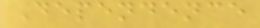Dependence
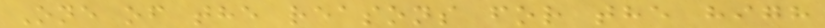One of the reasons for the high
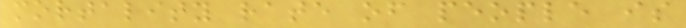mortality rate of people is
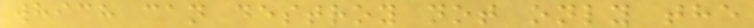which can destroy not only the
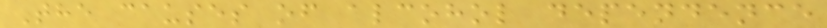The causes of alcohol dependence
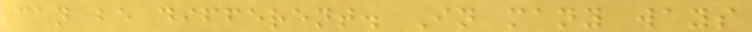can be different. In many ways
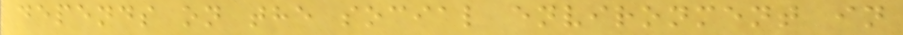depends on the social environment in
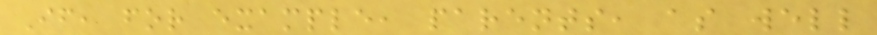If, for example, parents, as well
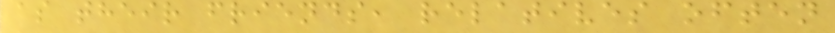as their friends, relatives often
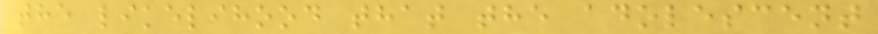the likelihood that the adolescent
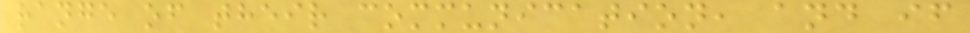range of their communication, and if
